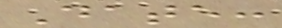Date:
